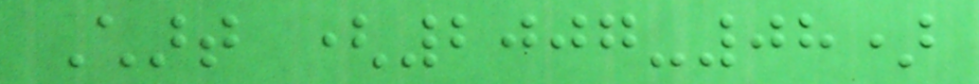Chart (2007-08)
